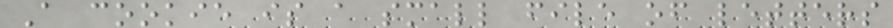A cookie is a small file of letters
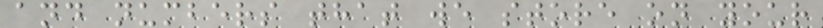and numbers that we store on your
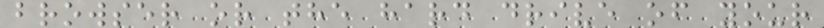browser or the hard drive of your
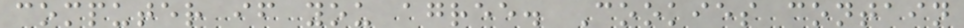computer if you agree. Cookies contain
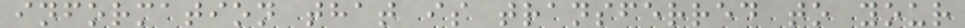information that is transferred to your
